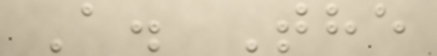A. The
